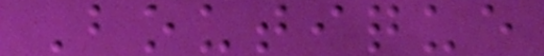Boutique
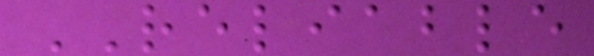RELIABLE
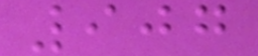907
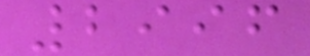2996
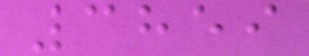3859
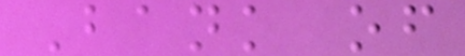Bank of
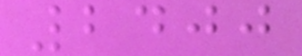2400
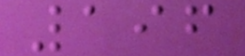196
